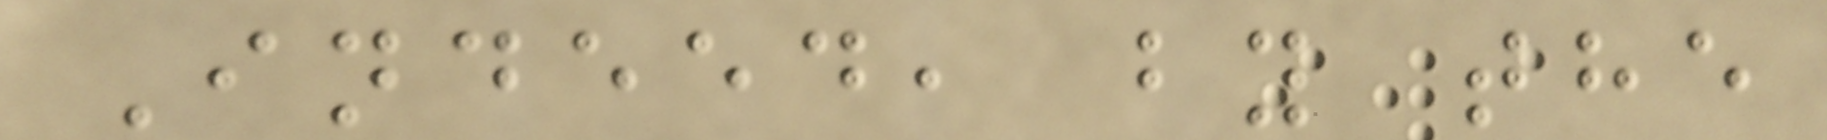Indeed, by the
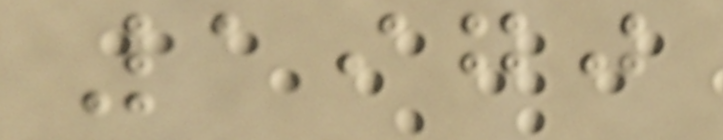1970
